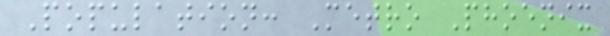Population: Metro Phoenix
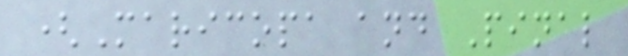(Maricopa and Pinal
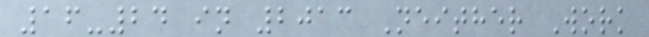16-24 in 2013 Neither Work
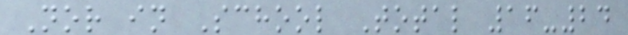Nor in School Total 16-24
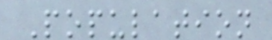Population
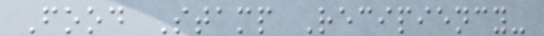Food Stamp Recipiency-
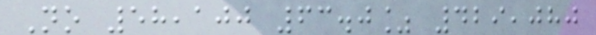No 58,100 63.0% 429,080
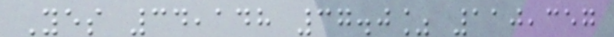Yes 34,148 37.0% 110,357
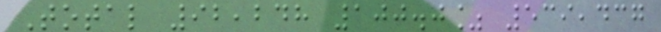Total 92,248 100.0% 539,437
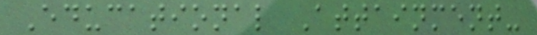Educational Attainment-
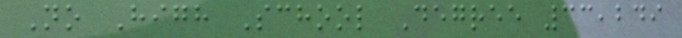No High School Degree 33,249
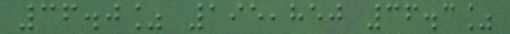36.0% 195,850 36.3%
